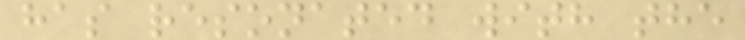has resonated with the
